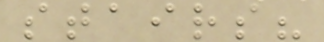stairs?
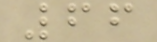66
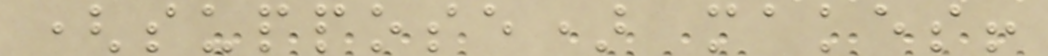(suppose) makes!
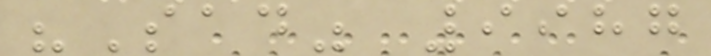"Sad" 9987
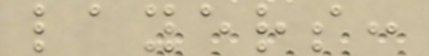layers:
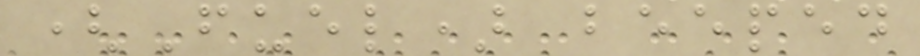(Fuel) beeped
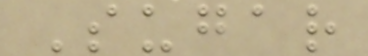Sugar
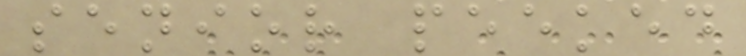senior peeked
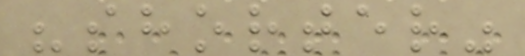"shorter"
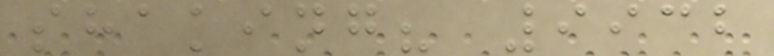shaking? 9932
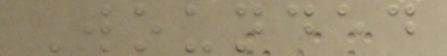Wounded
